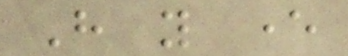Have you ever
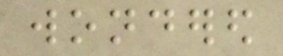wondered
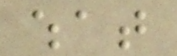what
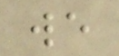we
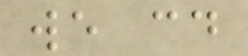we could
